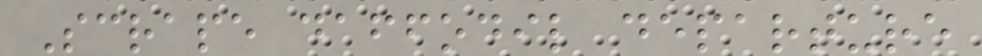Scrape daffodil departure
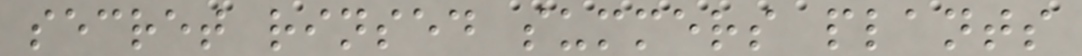secret rinsed summers plants
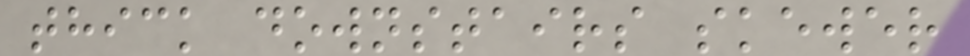thick downstairs skewer
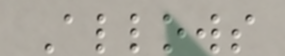Allows
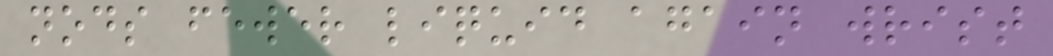nods fewer liquid again wrist
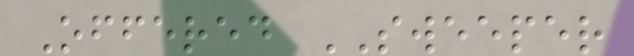Offered SWEEPER
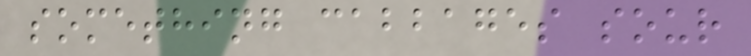something cabbages sour
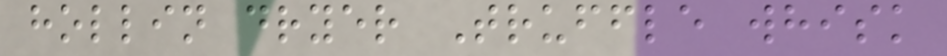hollin dryer Truffle whisk
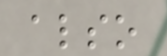also
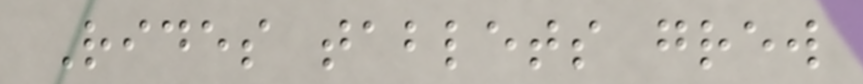Rides tablets grew
